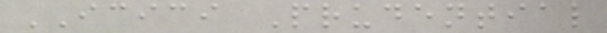ICICI Prudential
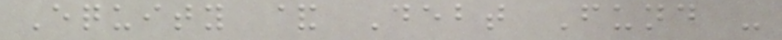Equity & Debt Fund -
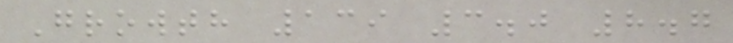Growth 139 3.0 8.7
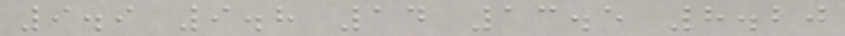9.9 9.8 14 13.5 8.20
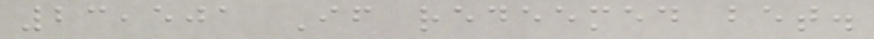23,501 If redeemed bet.
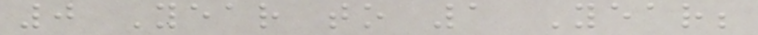0 Year to 1 Year;
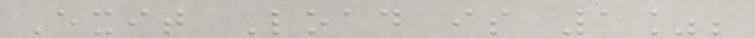Exit Load is 1%;
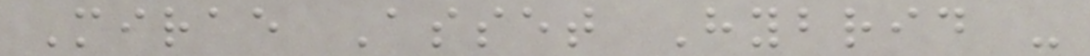Mirae Asset Hybrid -
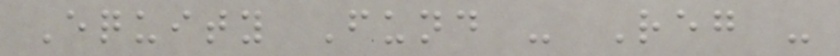Equity Fund - Reg -
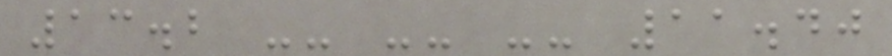13.2 -- -- -- 11.40
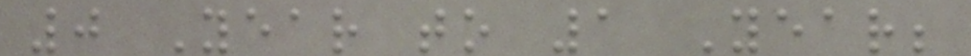0 Year to 1 Year;
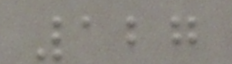127
